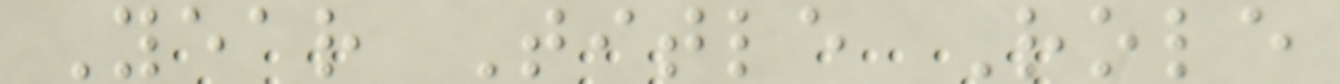Year Title Role
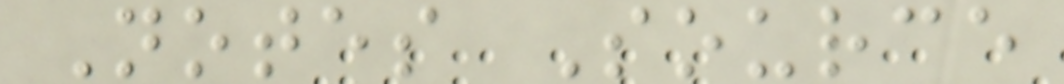Notes Source
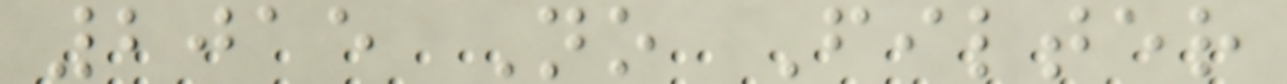2015 No Filter
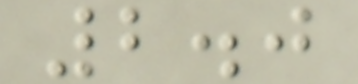2.0
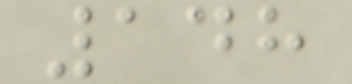148
